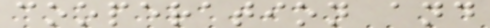cooperation and
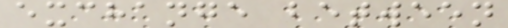exchange between
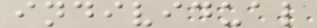individual
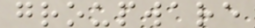groupware
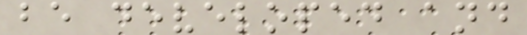be developed and
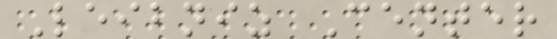Leibniz Center
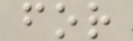for
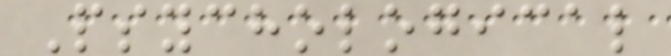Psychological
